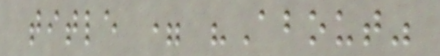title = "About"
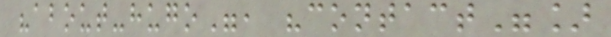"about-hugo", "contact"]
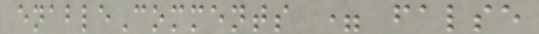enableComments = false
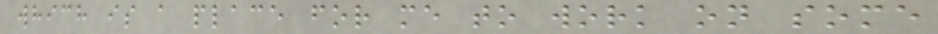which is a place for me to work on some
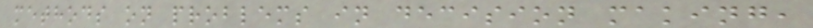methods on problems in decision making,
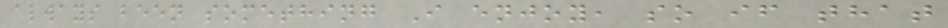always been something I enjoy, so if that
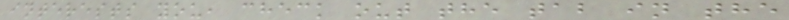interests you, check out the tab in the
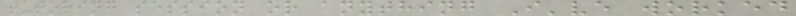tutoring session or anything I've worked
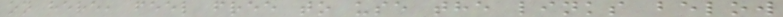on here, feel free to use the links below
